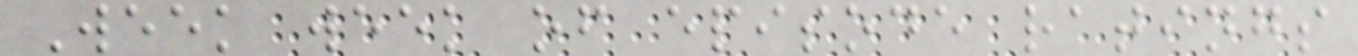Week week of episode ratings
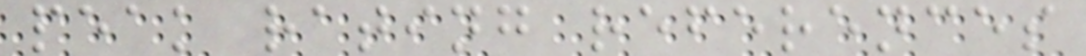peak rating references
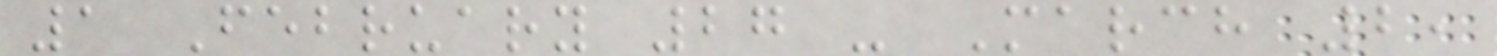1 February 27 - March 2,
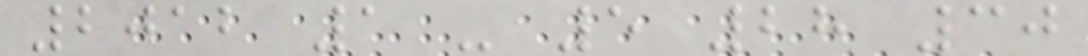2012 1 - 5 28 30
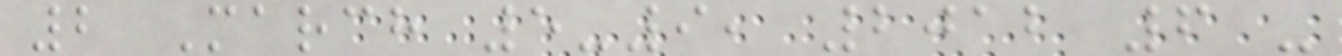2 March 5-9, 2012 6 -
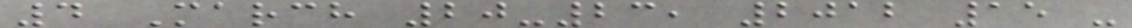4 March 20-23, 2012 15 -
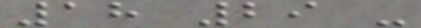18 29 -
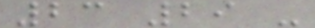23 29 -
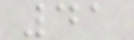41
